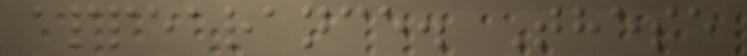appearance. These
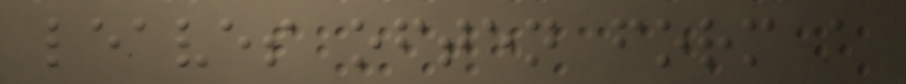leaves often form a
